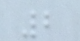2
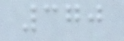370
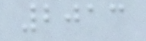2013
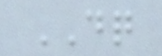DQ
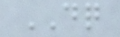DQ
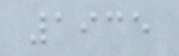1935
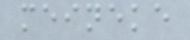meineke
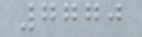7770
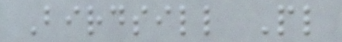Birdsill Pl
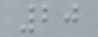20
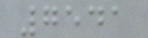7541
